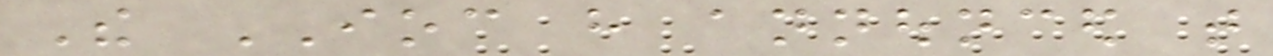The IOC have announced that
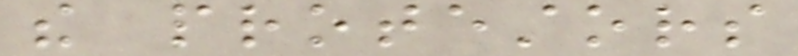the protestors
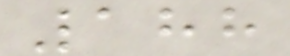188
